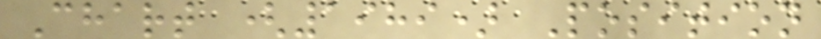Chart (1989) Position
